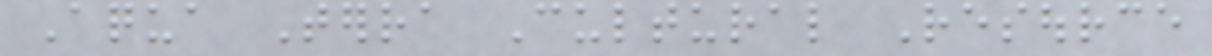Aqua Terra Cultural Resource
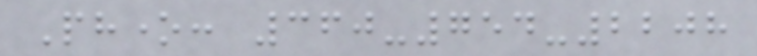Phone: 360-754-2208
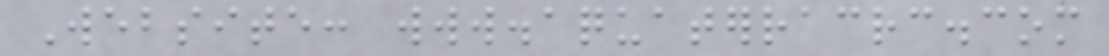Website: www.aquaterracrc.com
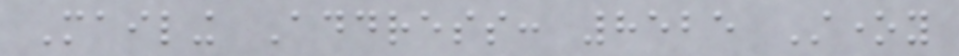Mailing Address: 8525 Stoney
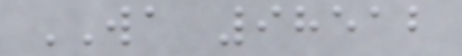WA 98512
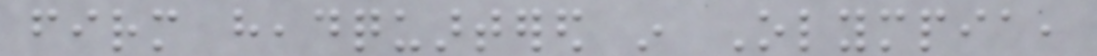firm headquartered in Olympia,
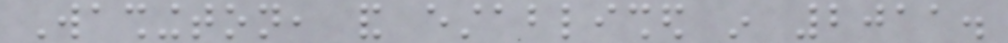Washington, and established in 2011.
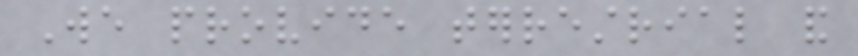We provide terrestrial and
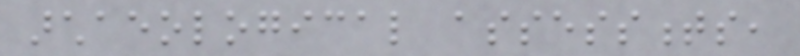archaeological assessments,
